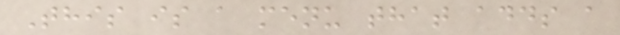This is a menu that adds a
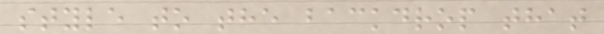style to the backdrop that
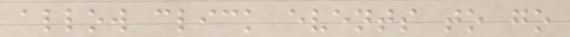allow click events to go
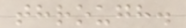through.
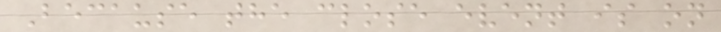Because the close event is on
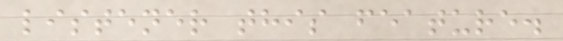listener this feature.
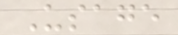Usage
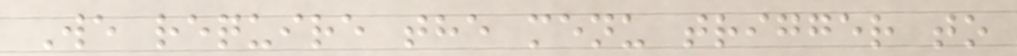We require the menu trigger to
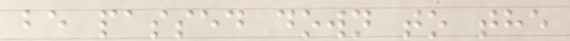be passed down to the
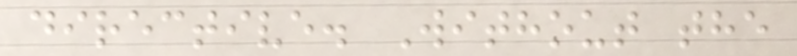directive. Without the
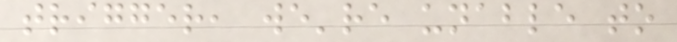trigger, we're unable to
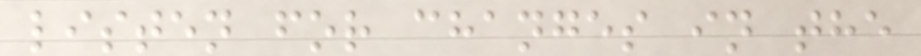listen for changes in the
